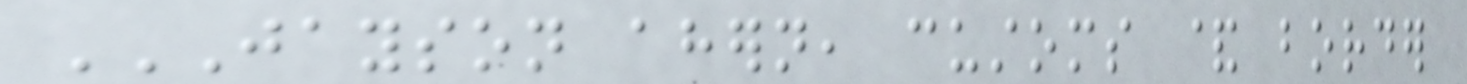JAYSON AHERN, CUSTOMS & BORDER
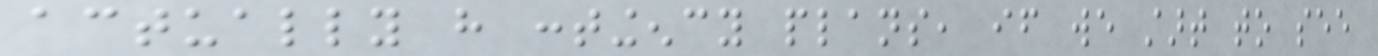actually have contingency plans, if we start to see
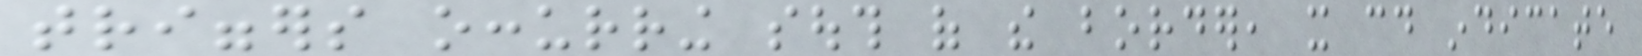triggers occurring south of the border, it could indicate
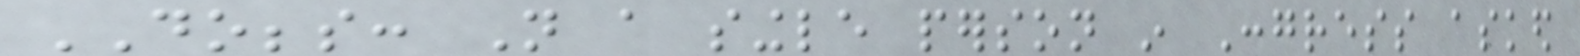DOBBS: Not a single person in Congress asked
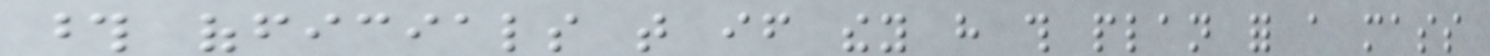those officials that if they have this plan for a mass
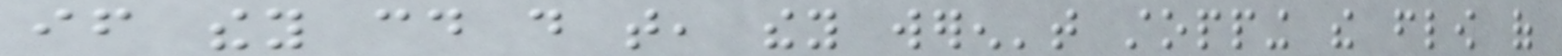if they could do that, they weren't stopping the flow of
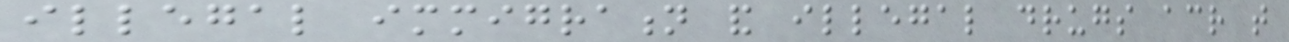illegal immigration and illegal drugs across that
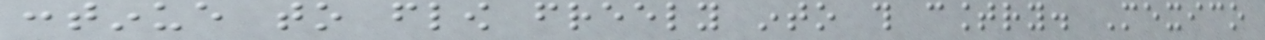continue to flow freely into this country. Mexico
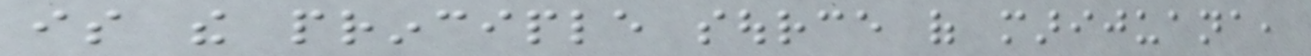is the principle source of marijuana,
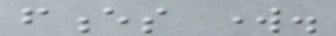fences work.
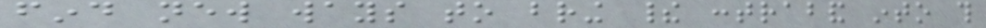find new ways to bring their contraband into this
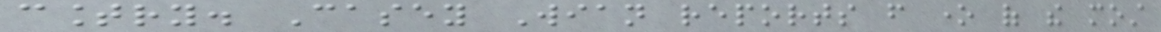country. Casey Wian reports from one of the most
